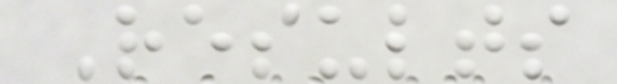Results
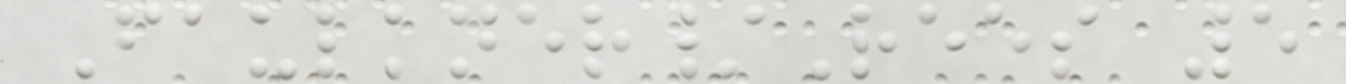Faulkner/Rees 5
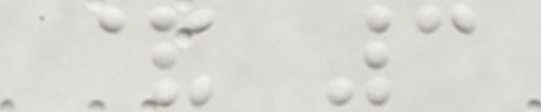& 3
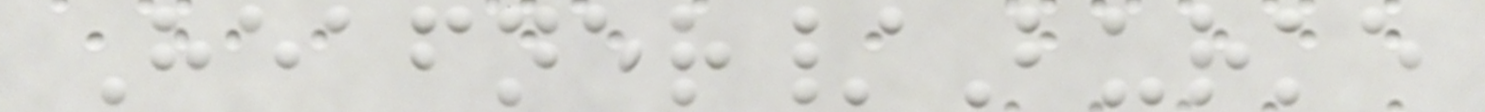Heafner/Burke
